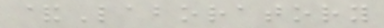&Laboratory
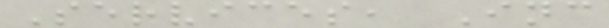Services, Inc
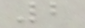2
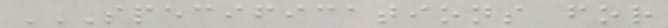SPECIFICATIONS FOR
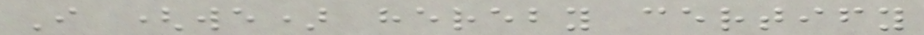I (we) hereby certify
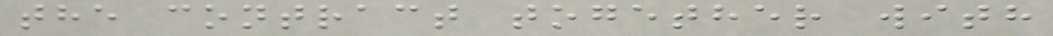the contract together with
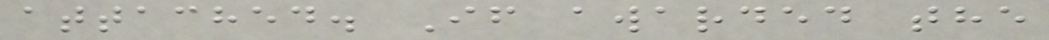attached. If awarded the
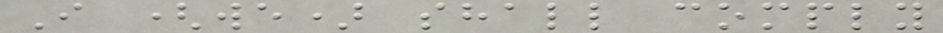I (we) shall comply
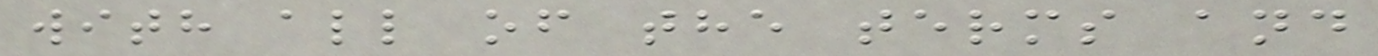with all of the terms and
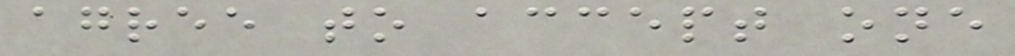agree to accept one
